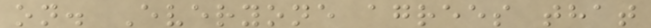on. Everyone agrees that
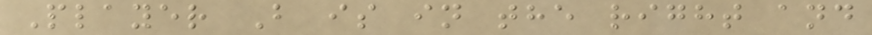Player B is in the right and
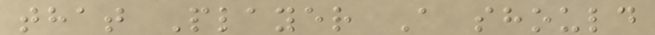that Player A should
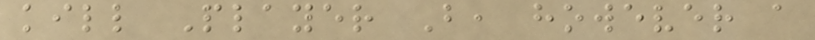kill Player B, however a
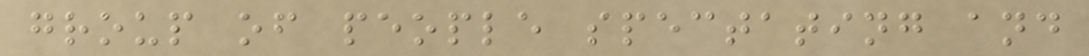group of people spectating and
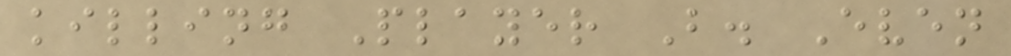killing Player B. Even
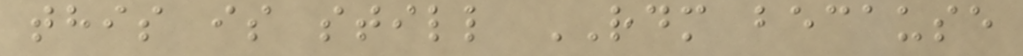this is still RDM because
